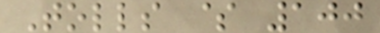Tolls $ 100
